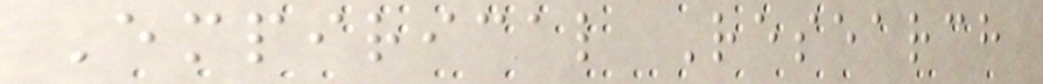Empirical Research
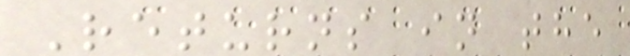Returns in the
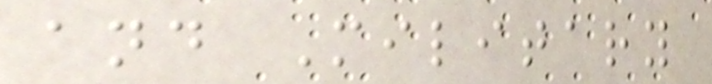and Military
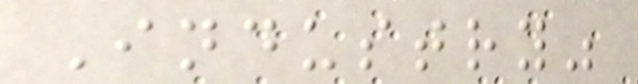Industry"
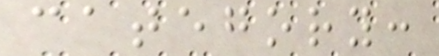category:
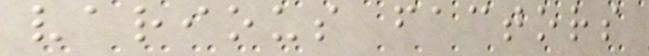various factors
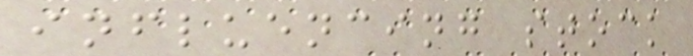influencing stock
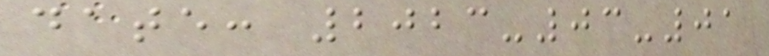date: 2023-03-01
